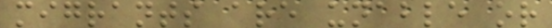migrants are unable or
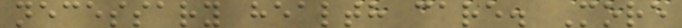necessary health care. More
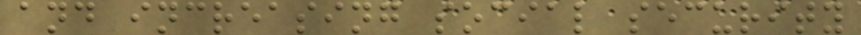and increasing social security
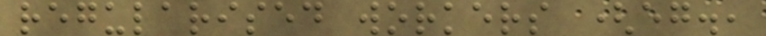regularised workers (eg.,
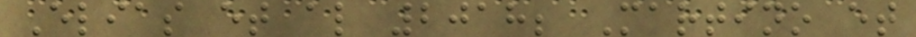Elias et al 2018; Martino et
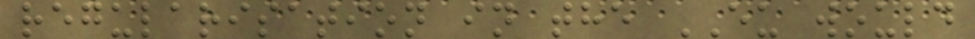regularisation in the EU would
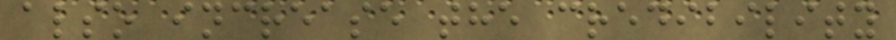also increase the credibility
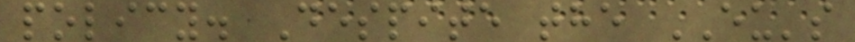policy. Despite the EU's
